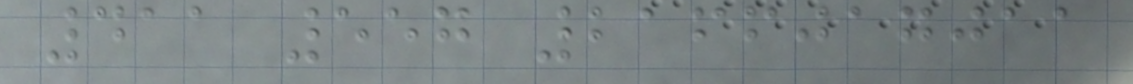411 557 2166017011
